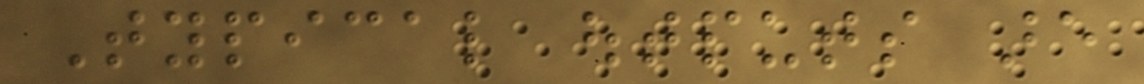Typical outputs are
